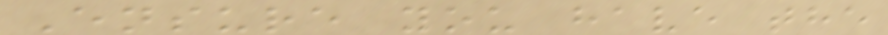Ensure you have the
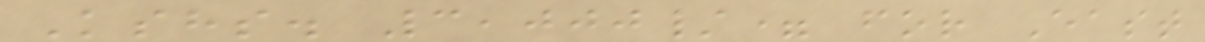Kshs. 3,000/= for East
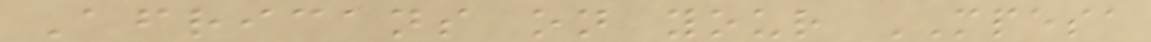Africans on your MPESA
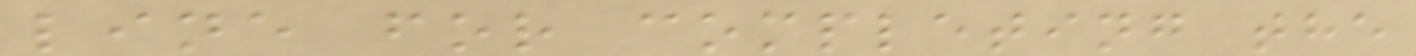line for completing the
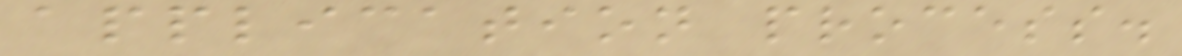application process.
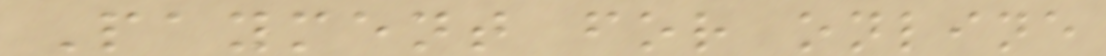Payment for online
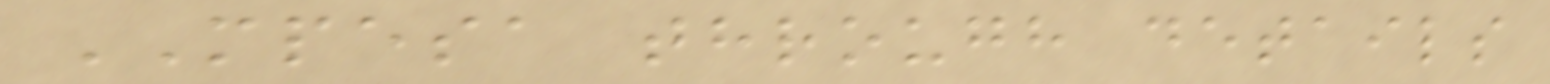MPESA through details
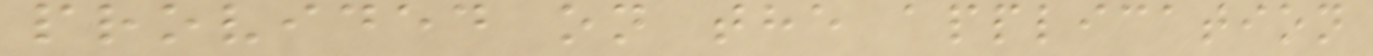provided on the application
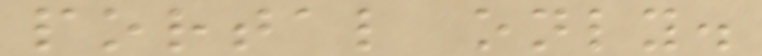portal only.
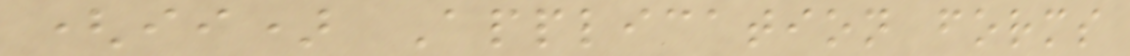(ii) Application forms
